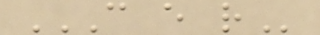C E R
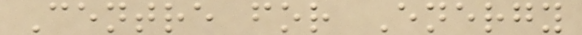Centre for Energy
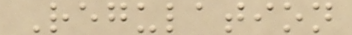Regulation
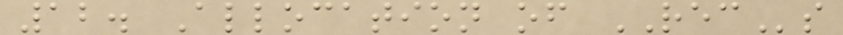12. Allocation of RECs
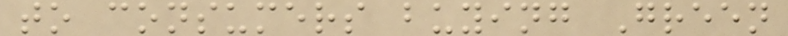to consumers buying Green
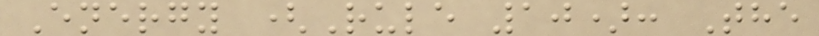Energy (Rule 10): The
